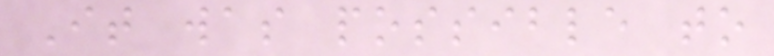It was possible to
